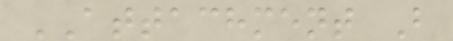ATTACHMENT B
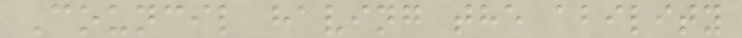Council having the ability
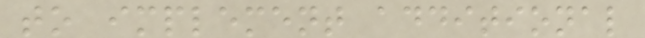to implement additional
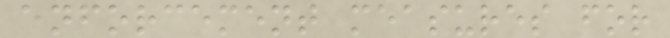enforcement measures for
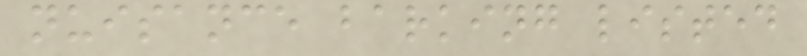nuisance barking listed
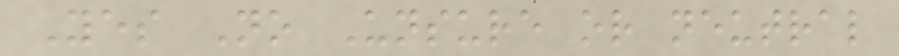Yes No Unsure or neutral
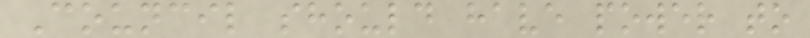Council should have power to
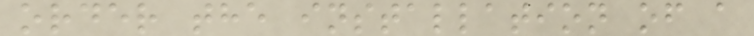order the installation of a
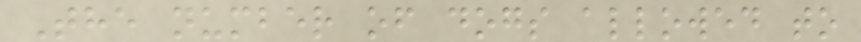The number of dogs allowed to
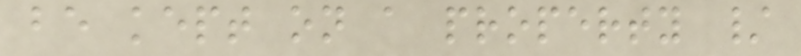be kept on a property /
